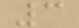3
